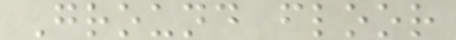Ground floor
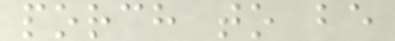porch to be
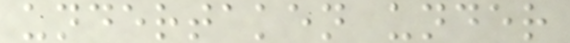undertaken under
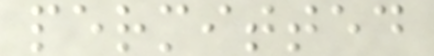permitted
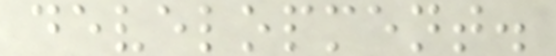development.
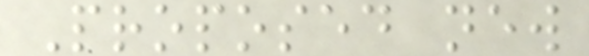Proposed new
